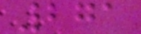271
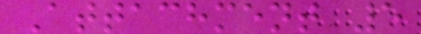Attachment 5
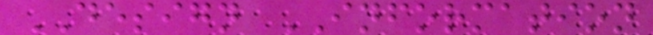DESIGN INFORMATION
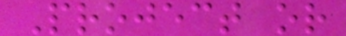Project or
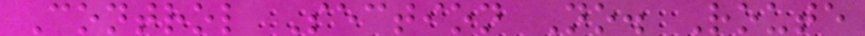Control Section No. Route
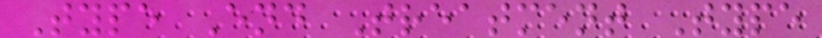Type End Treatment Type
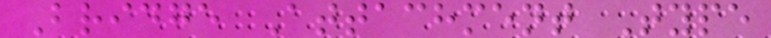Bridge Attachment Type
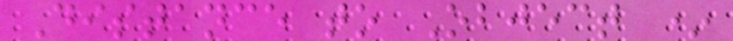Distance to Object *
